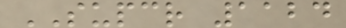SUPCR 1124
